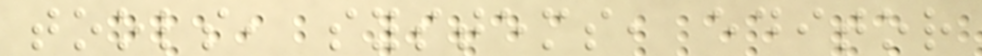tools, systems, editor
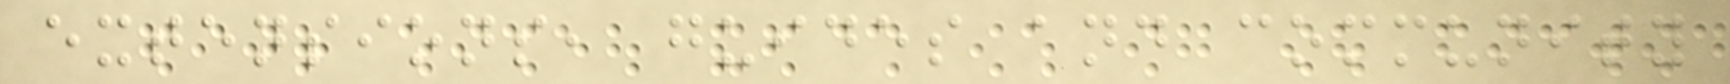extensions, guides and community
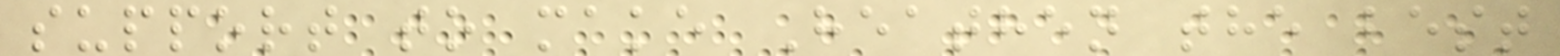support to make Heathen the best
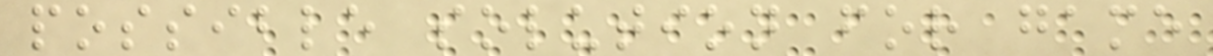possible solution for game
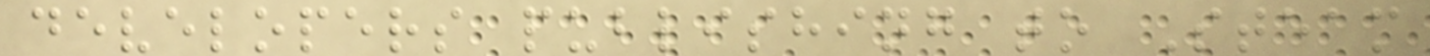developers publishing to Steam
